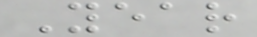Year
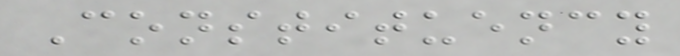Constituency
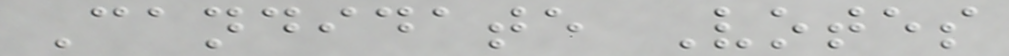Candidate Votes
